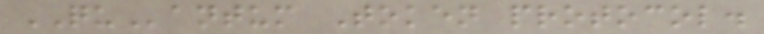QUantum Token protocol.
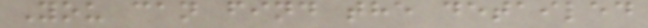You can find the detailed
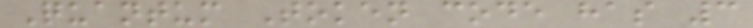Quantum Token code has 3
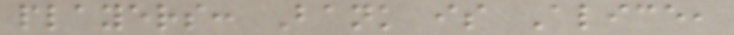players: Bank is Alice,
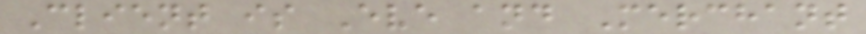Client is Eve and Merchant
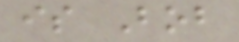is Bob
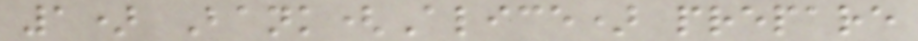1) Bank(Alice) prepare
